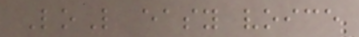LoL easy voice
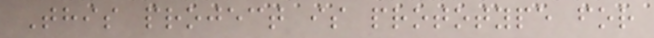This project is prototype for
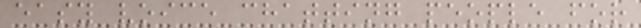easy voice chatting people for
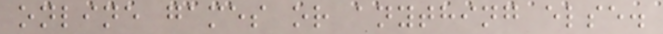online games or anything else.
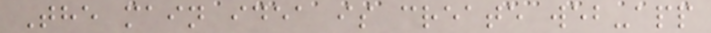The main idea is create web-app
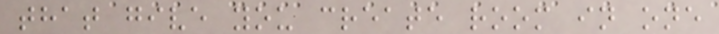that give you create room in one
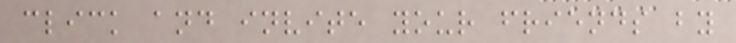click and invite your friends by
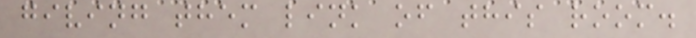giving them link of this room.
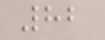82
